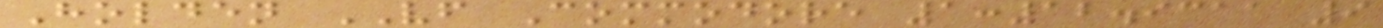Holden VF Commodore 1:12.9311 9
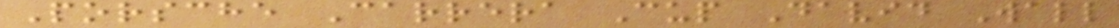Porsche Carrera Cup David Wall
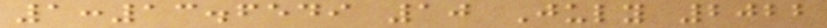1:13.6549 10 July 2022
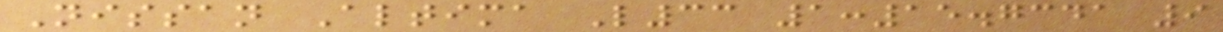Nissan Altima L33 1:15.7341 9
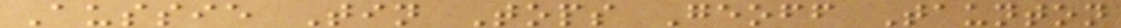Aussie Tin Tops Geoff Taunton
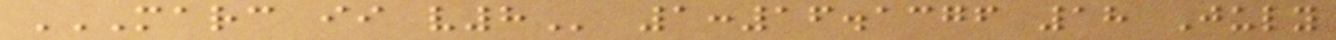MARC II V8 1:16.1376 18 July
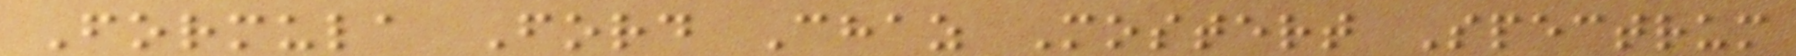Formula Ford Chaz Mostert Spectrum
